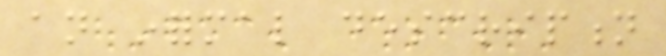an informal description
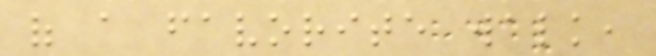of a favorite walk,
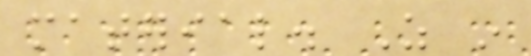material. As in
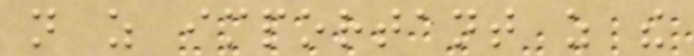not as important as the
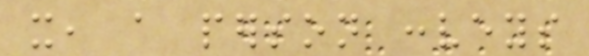it, a person conveys
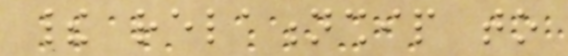their relationship to
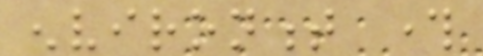environment through
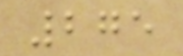275
